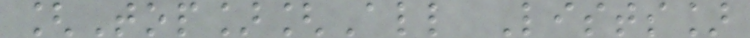[Top][All Lists]
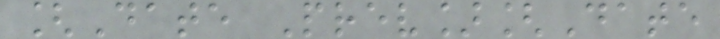[Date Prev][Date
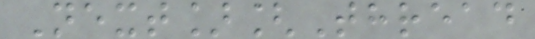Next][Thread
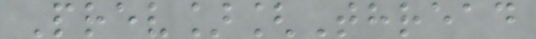Prev][Thread
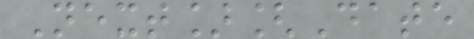Next][Date
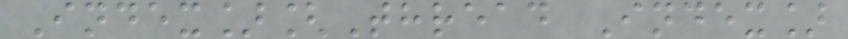Index][Thread Index]
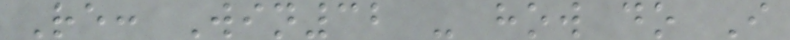Re: Win32 - how do I
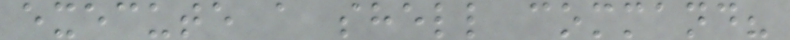execute a shell command?
